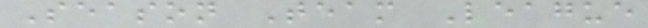Season Team League
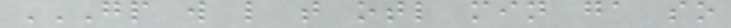GP W L T OTL MIN GA SO
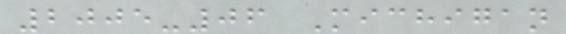2005-06 Michigan
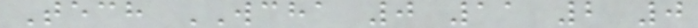Tech WCHA 0 11 2 0
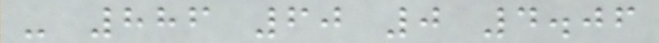- 886 60 0 4.06
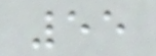55
